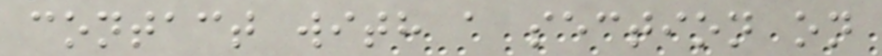contact with a section on
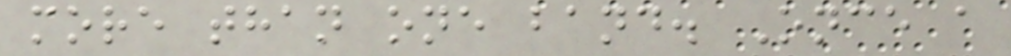more than one band. Once a
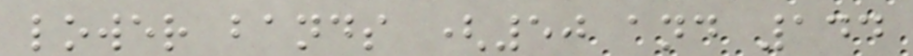lower bands (50 and 144
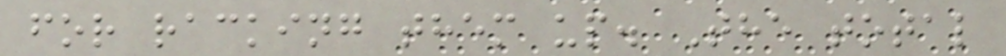for racking them up. The total
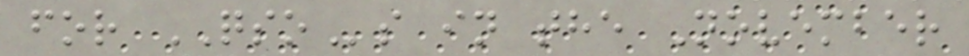for QSOs in the November
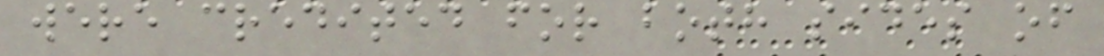were credited for both sides of
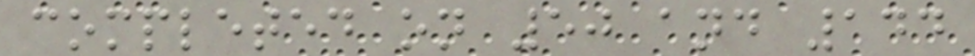completed on 50 and 144
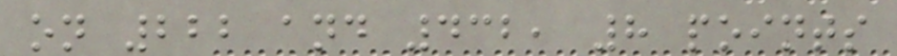on 222 and 432, 8 points
